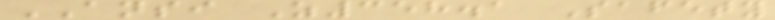ANSI Z358.1 Safety
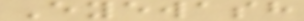Eyewash
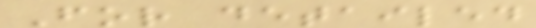For detailed
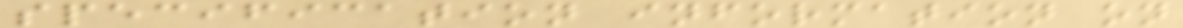specification information on
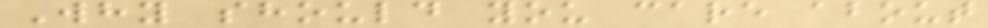Why should you care about
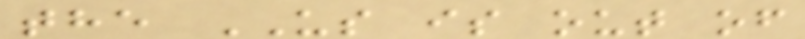the US is out of
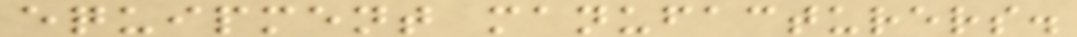equipment manufacturers.
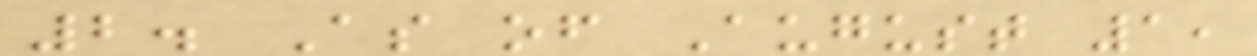2. As of August 1,
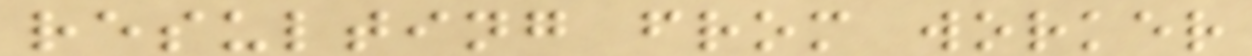resulting from worker
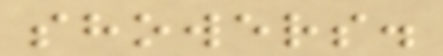showers.
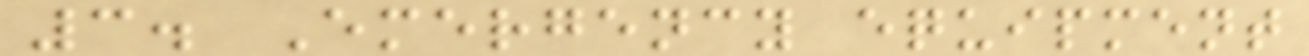3. Emergency equipment
